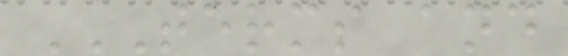TERMS AND
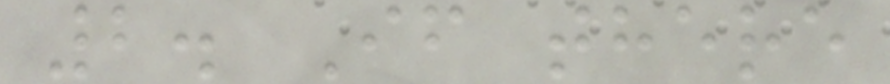2. If there
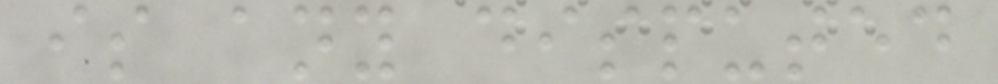is any disputed
